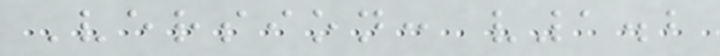Version: v1.2
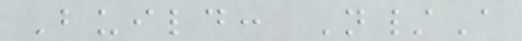Build: N/A
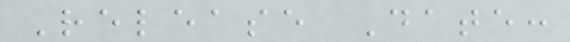Release Date:
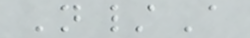N/A
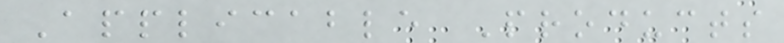Applicable Products
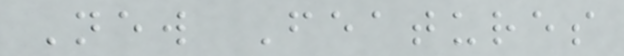New Features
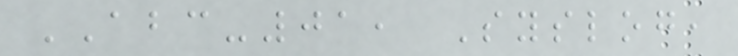ABC-01, Syslog,
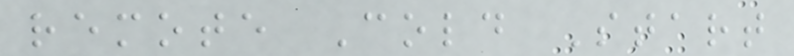remote Cold Start
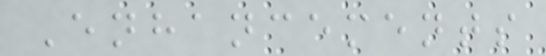Enhancements
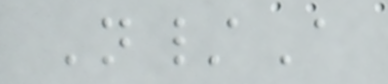N/A
